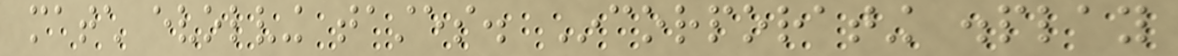match evolving tastes. Incorporating display
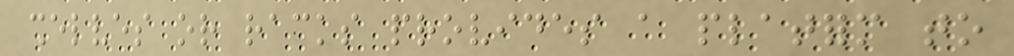shelves or racks provides a platform to
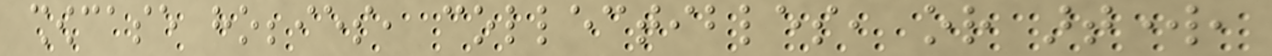showcase hobbies, collectibles, or artwork,
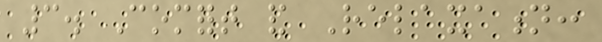3. Comfort and Relaxation:
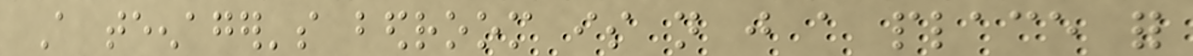A teenager's bedroom is not just a place for
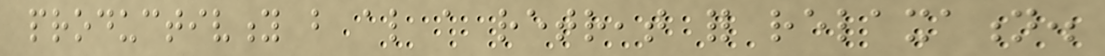productivity but also a retreat for relaxation.
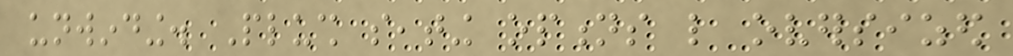unwinding. Plush seating options like oversized
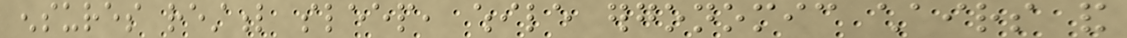ensures restful sleep, while ergonomic chairs and
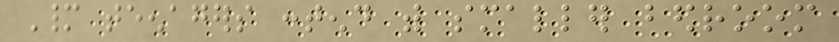Many teenagers contend with smaller bedroom
